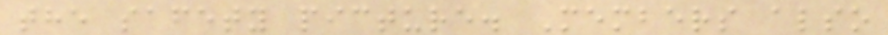the safety picture. Members also
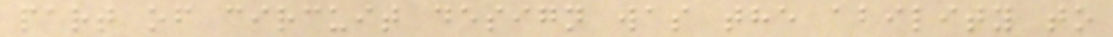part of circuit design was the ability to
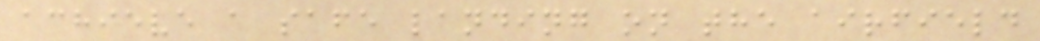achieve a safe landing on the airfield
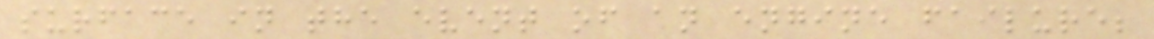surface in the event of an engine failure;
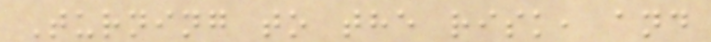Turning to the risk, and
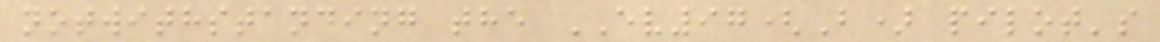notwithstanding the EV97(B) pilot's
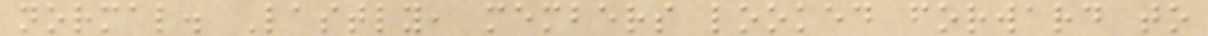normal. Lastly, members looked forward to
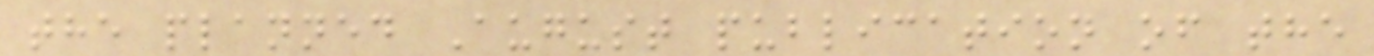the planned August publication of the
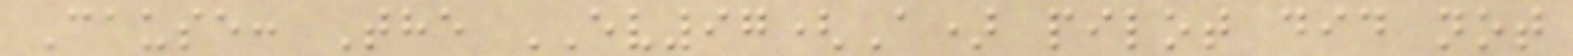Cause: The EV97(A) pilot did not
